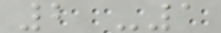2 -1
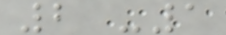2 -1
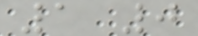1 0
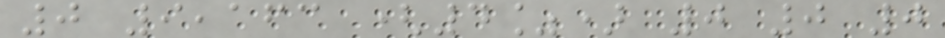0 9,163 (4%) 0 0 0
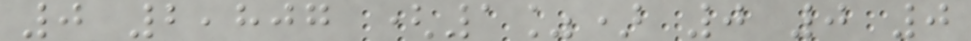0 2,807 (1%) 0 0 0
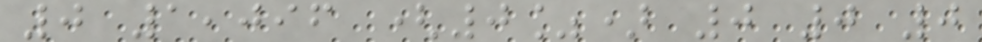0 1,096 (0%) 0 0 0
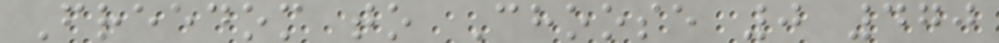Freedom to Choose 0 470
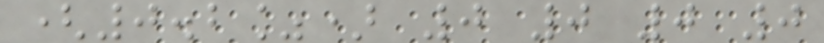(0.2%) 0 0 0 0
